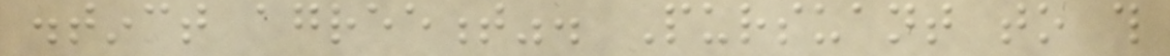distinct agreement". Pursuant to this
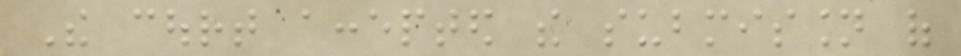The court accepted the submission of
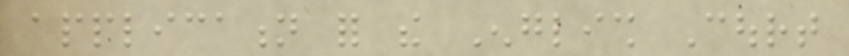application for the English Court
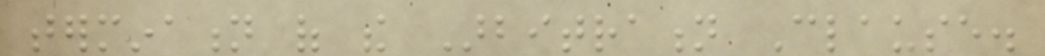termination of the Arbitration Clause.
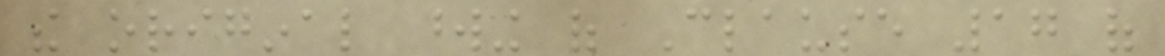the original wording of Clause 17 of
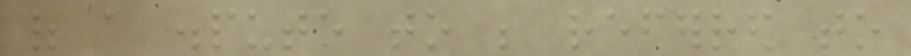of a dispute to be referred to
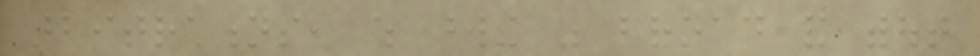arbitrations, which wording was broad and without
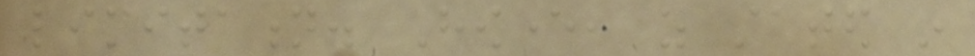limitation. However, as stated in
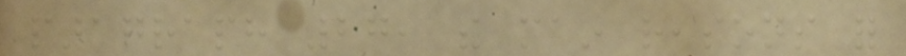paragraph 27, the main reasons for
